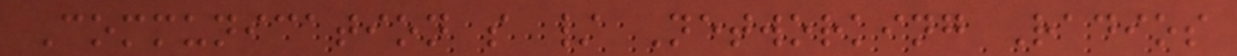Communication s / Networking Radios
